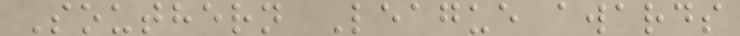Southern League awards
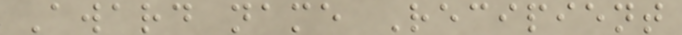Award name Recipient
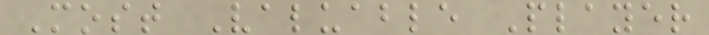Most Valuable Player
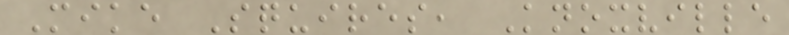Mike Squires, Knoxville
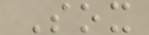Sox
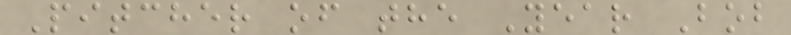Pitcher of the Year Bob
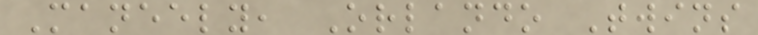Maneely, Orlando Twins
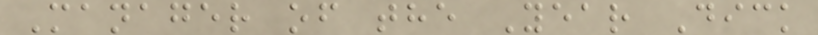Manager of the Year Dick
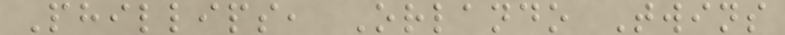Phillips, Orlando Twins
